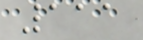111
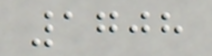1708
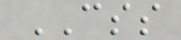CSS
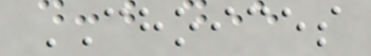CHOICES
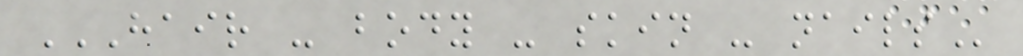HAIR - BODY - SKIN - NAILS
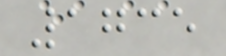1735
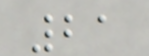21
